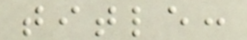title:
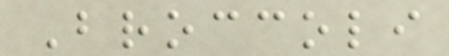Broccoli
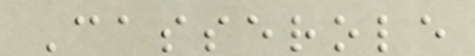Casserole
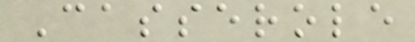Casserole
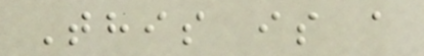This is a
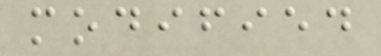modified
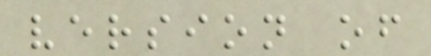version of
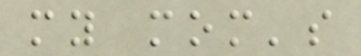my mom's
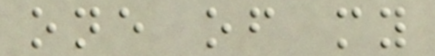one of my
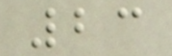23
